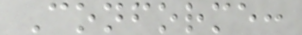Conforme:
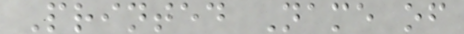Printed Name of
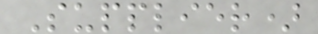Supplier)
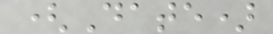(Date)
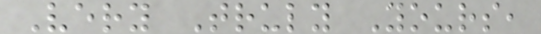Very Truly Yours,
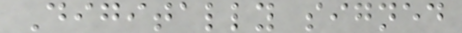Digitally signed
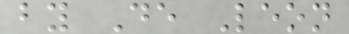by De Leon
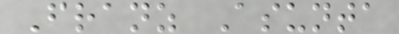Franz Asunta
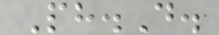Ph.D.
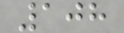108
